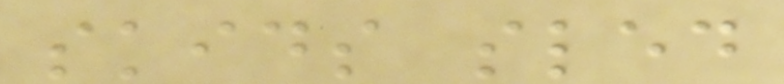skids sled
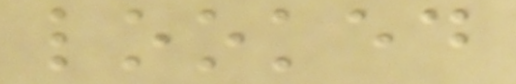looked
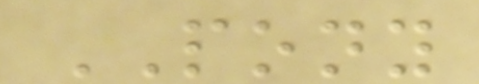PONY
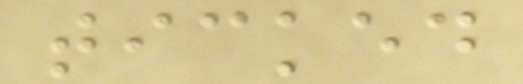ticked
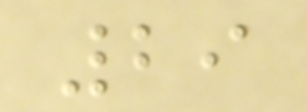29
